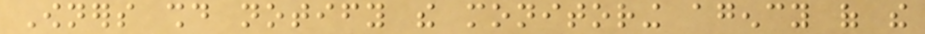Owners should notify the monitoring agency of the
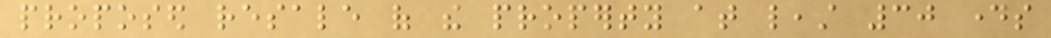proposed resale of the property at least 30 days
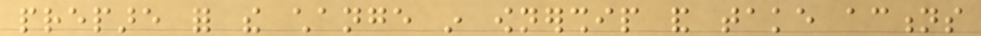prepare for the change in ownership and take actions
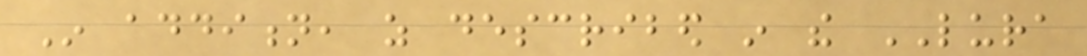In addition, as described in the LURA
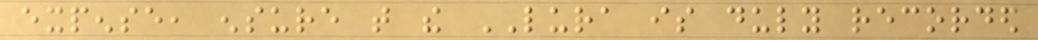expense, ensure that the LURA is duly recorded
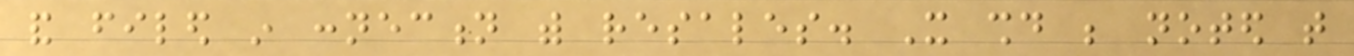and filed in connection with resales. It should be noted that
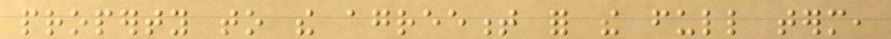property to the agreement for the full term,
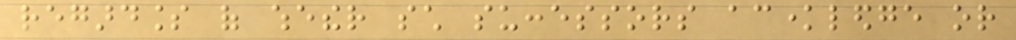regardless of whether such successors acknowledge or
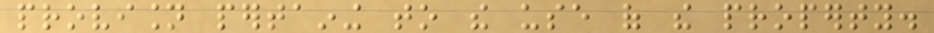provision pertaining to the use of the property.
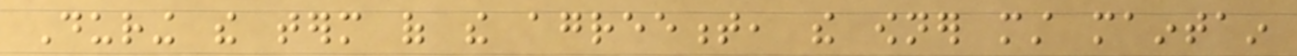During the term of the agreement, the owner must maintain
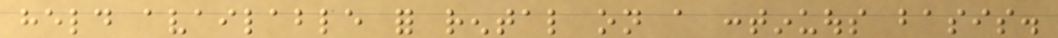held available for rental on a continuous basis.
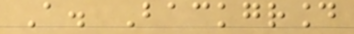A. Background
